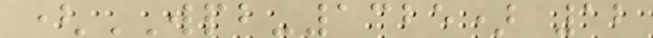(WPB-1325) 12
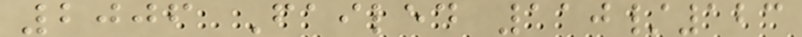2006 Failed 110/123
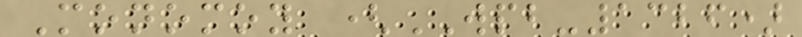Monomoy (WPB-1326)
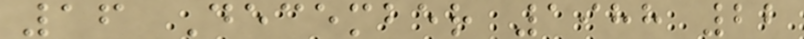16 December 1988 22
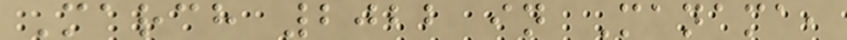March 2022 in Manama,
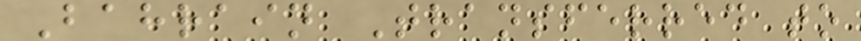Bahrain Transferred to
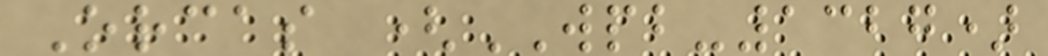Orcas (WPB-1327)
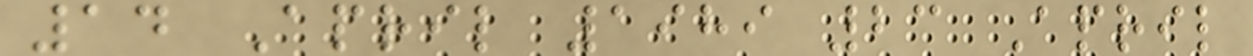14 April 1989 23 April
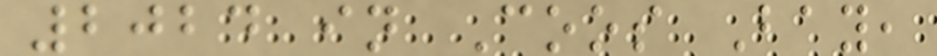2024 in Coos Bay,
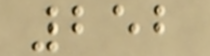252
